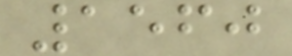1560
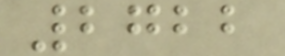2722
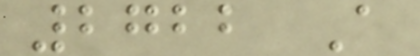2722 A
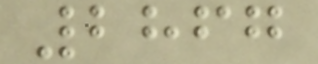2867
